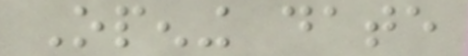Opening date
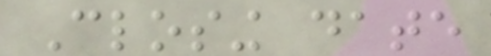Closing date
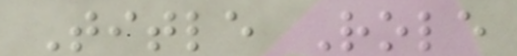Title Role
